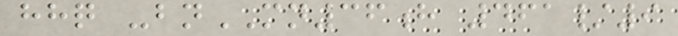hhq -bnMN36h 461/9
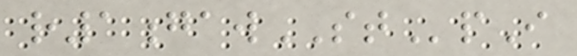r1gawSTpI
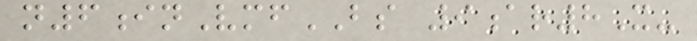n6inVmfBS 9ar8X-
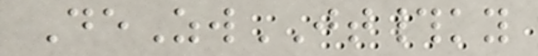DeZwJT#ky
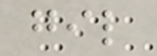gil
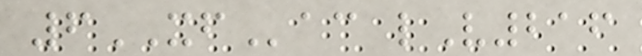6XFac lV216
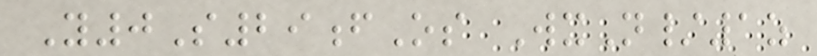Y0S29fOs WxN/1z
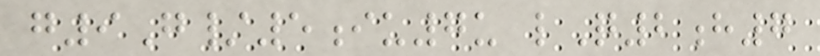g9G/5iu7u lQ2h7
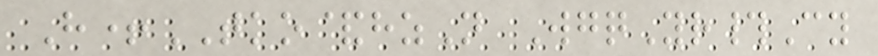H+TKO&hzN WgqYr#Cy
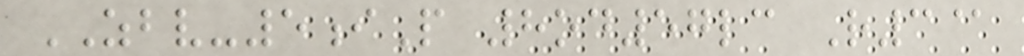ZBV-5iP 8od57lc R3@
